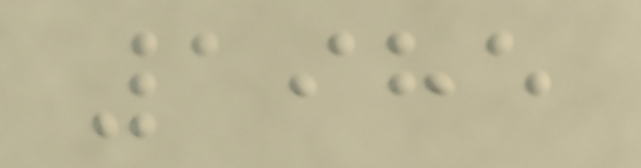1985
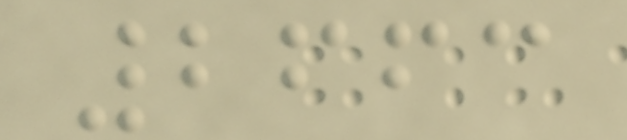2663
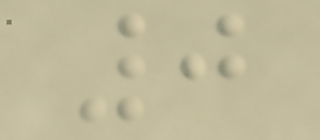0
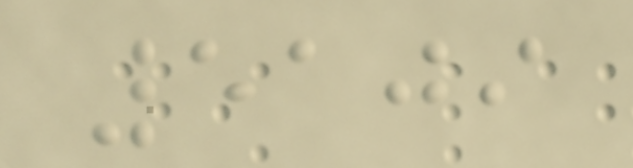5109
